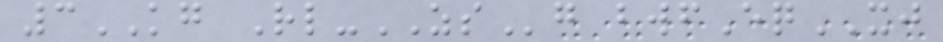3KG Rl-ZSg bwfEqXJ
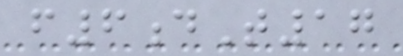f6dT17
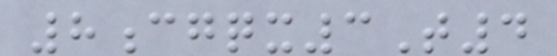8cgqx3T4
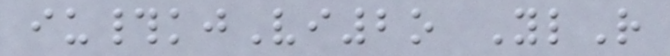iu#kjVi2o YlR
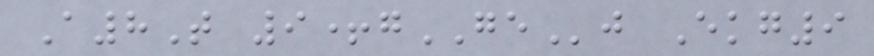A8T 9+gGEj Ekg9
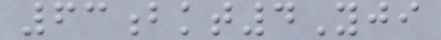63bkt4Yji
